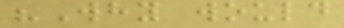"Why would
